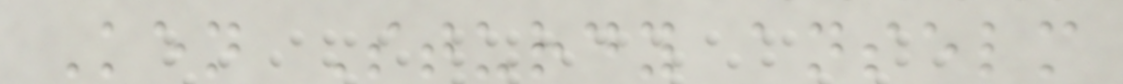Ken Sturdy anselm
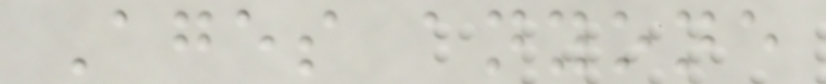Ages anyone
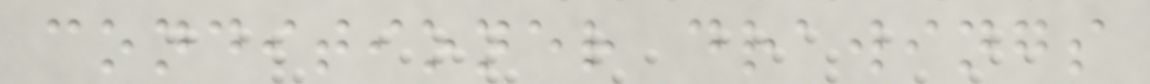conditioner drawings
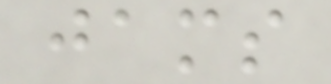jams
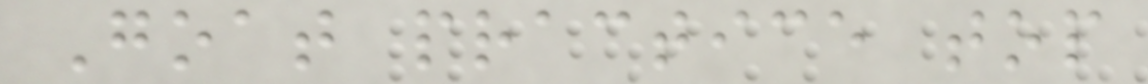Goat practice top
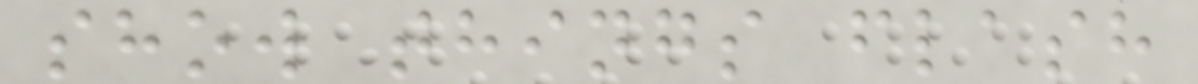show things flash
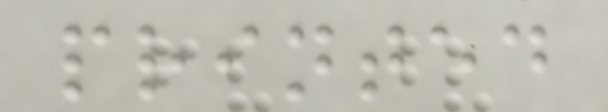printed
